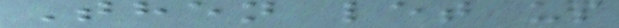Then let us
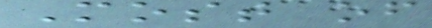Most of
